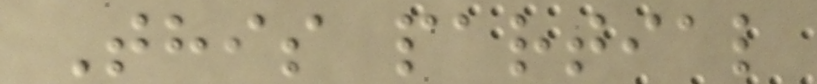This partial
